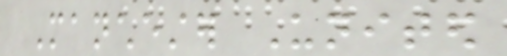Manchester United
